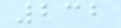232
